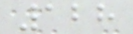128
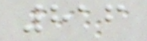816
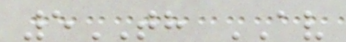5TH AV
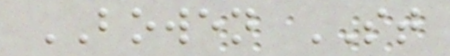BOWEN ST
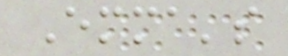Emma's
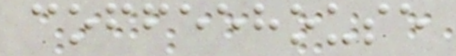coffeehouse
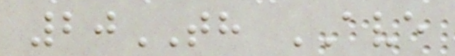20TH AVE
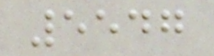5547
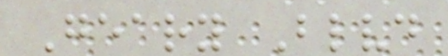Geary Blvd
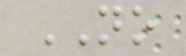NO
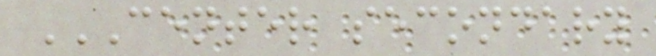CENTER SECONDARY
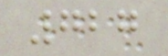727
